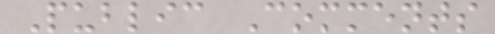Public Comments
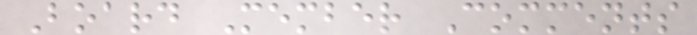Board Member Comments
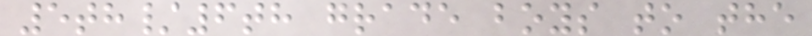5th/6th grade boys to the
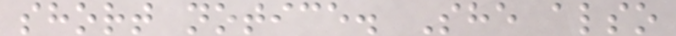short notice. She also
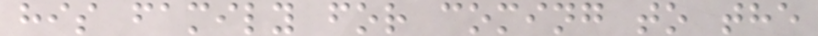his family for coming to the
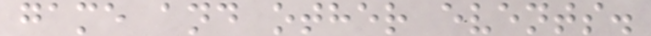game and other events.
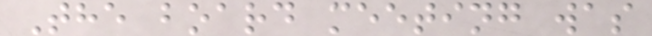The board meeting was
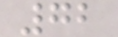72
